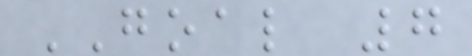GOAL 7
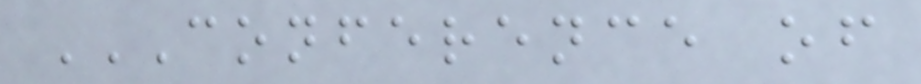CONFERENCE OF
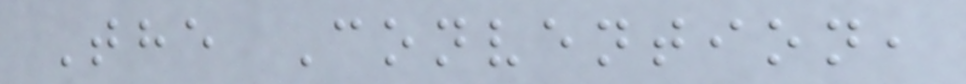The Convention,
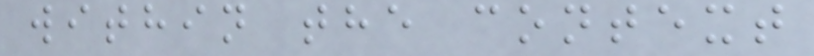within the context
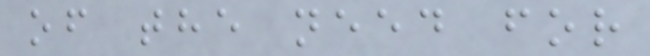of the need for
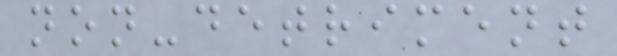non-detriment
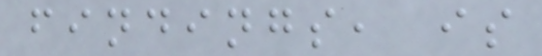findings, is
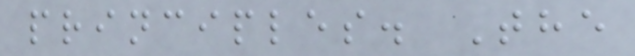principles. The
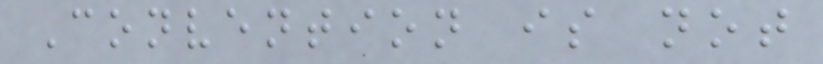Convention is not
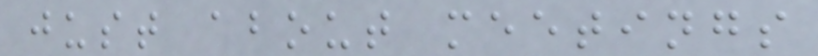just about meetings
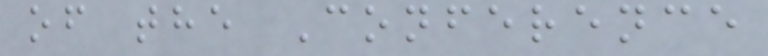of the Conference
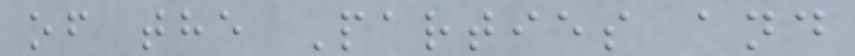of the Parties and
